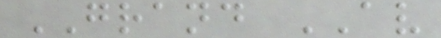GRAND AV
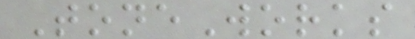ToneWorks
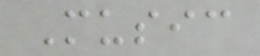Music
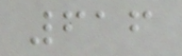616
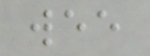wee
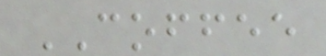COFFEE
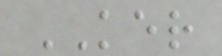KER
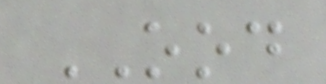OOD
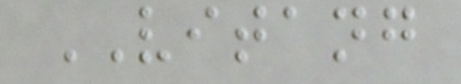VITANG
